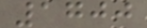1700
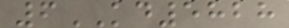6KD5828
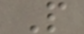P
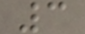3
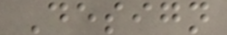Design
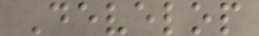Develop
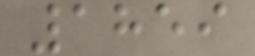1859
